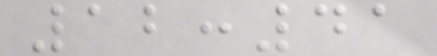12:41
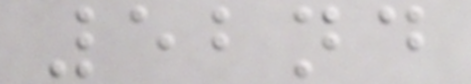52nd
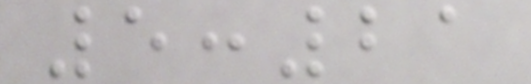5:21
